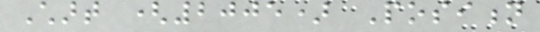Chart (2005) Position
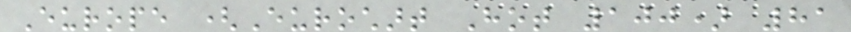Europe (Eurochart Hot 100) 81
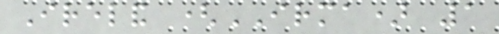Ireland (IRMA) 1
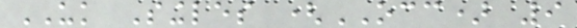UK Singles (OCC) 9
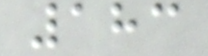183
